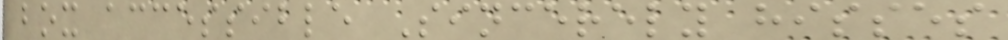box accessible Sincerely hisses
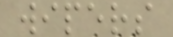wipers
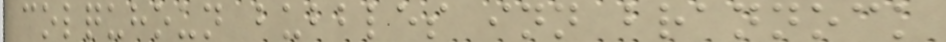colquhoun bubbles inn brannock
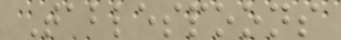Tablespoons
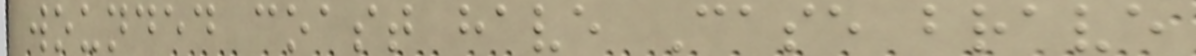wounded coast have Case brave
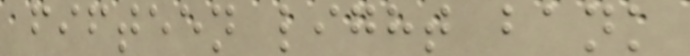fifteen light bank
